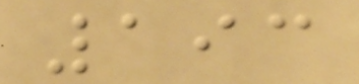193
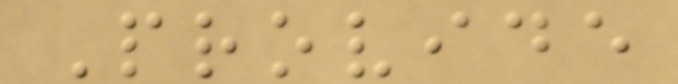Provide
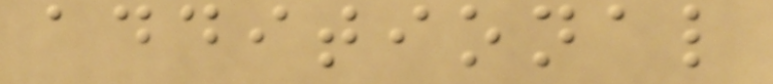additional
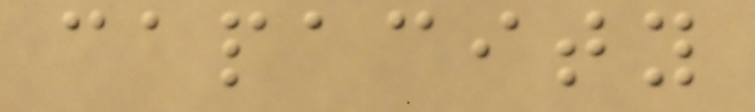capacity
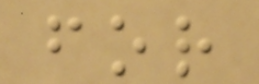for
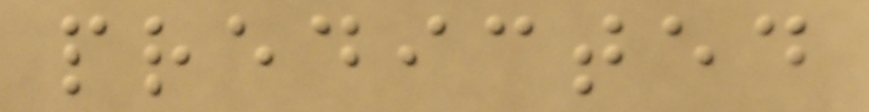predicted
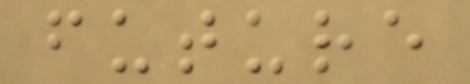future
